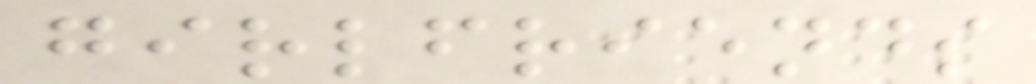girlfriends
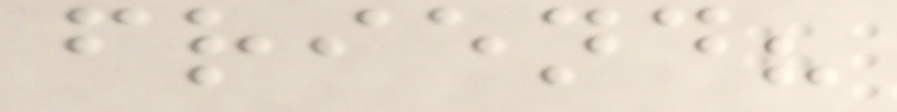friend?
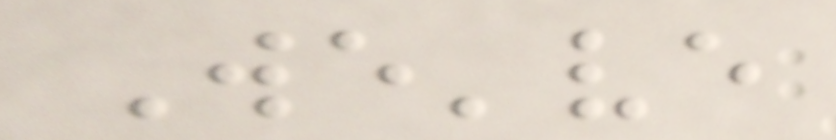We've
